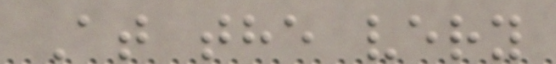At the very
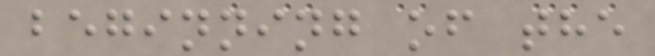beginning of the
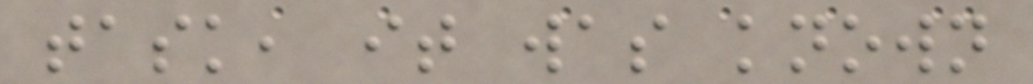task, it was known
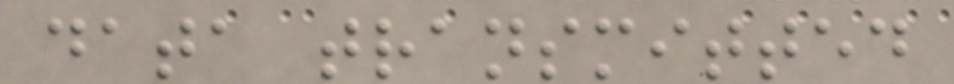data transmitted
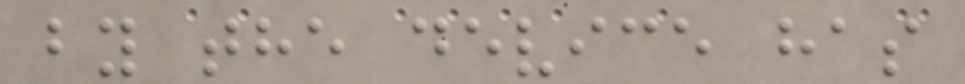by the device has
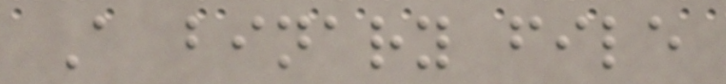A binary file
